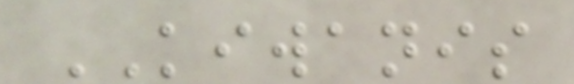KIWANIS
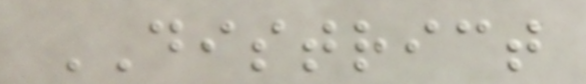DISTRICT
